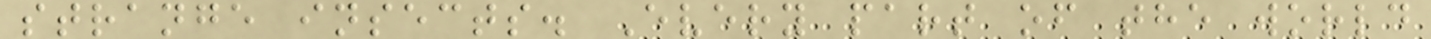strange insects. Every part of the world
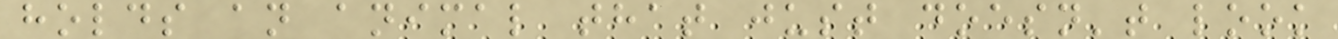holds an animal that just doesn't look
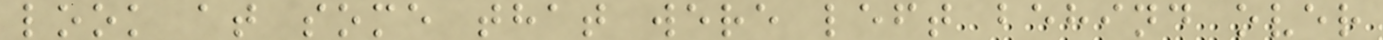look at some that were left behind over
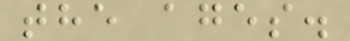the ages.
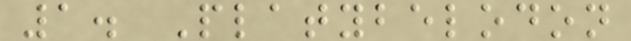1. Platybelodon
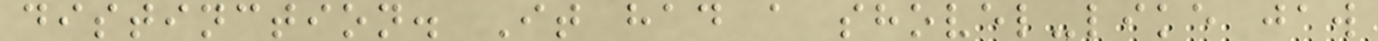distinction. It had a shovel-like jaw
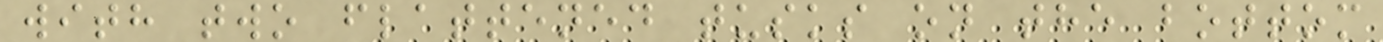with two flattened tusks on the bottom
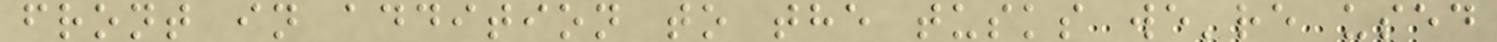front in addition to the tusks we're used
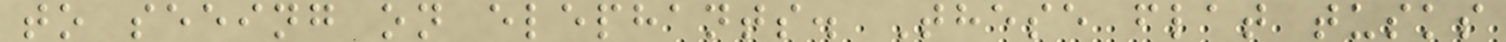to seeing on elephants. These flat tusks
